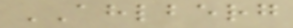AHLBERG
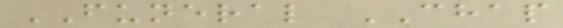FUNERAL CHAP
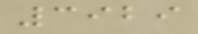3929
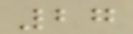27
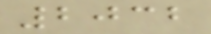2032
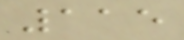115
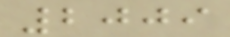2009
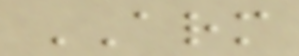ARM
